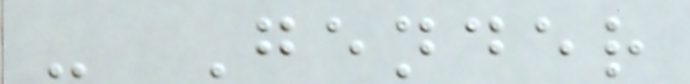- Gender
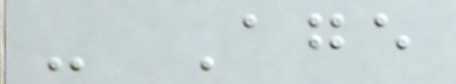- Age
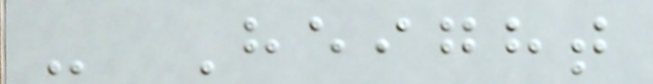- Height
